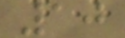10
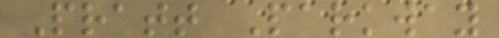Pratt Parkway
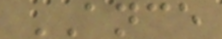ANCE
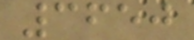3650
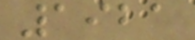1921
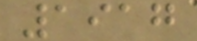1917
